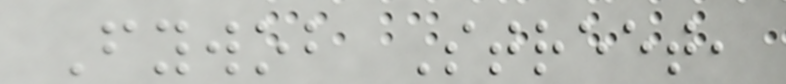Fywob Street,
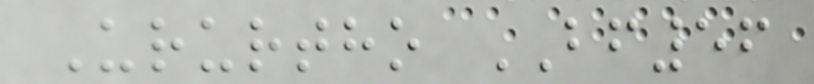Ururtho BF56
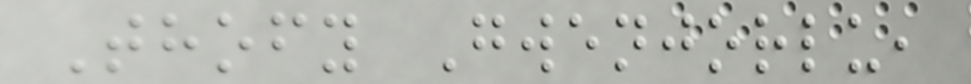Thofy Gwenjorlu,
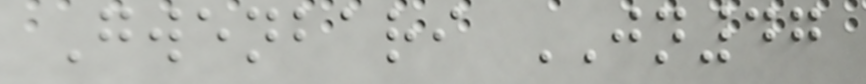Gwenbari JN47
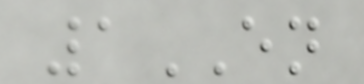1EN
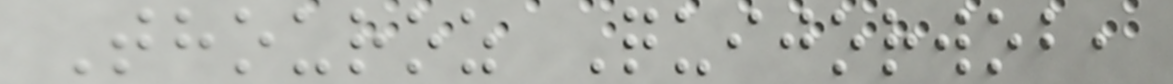Thouroz Quijorwob,
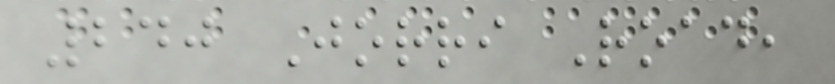240 Jorri Road,
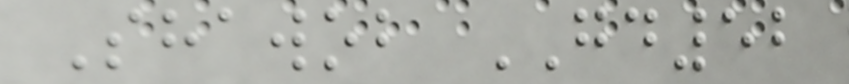Shawob GD52
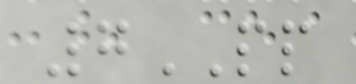7PP
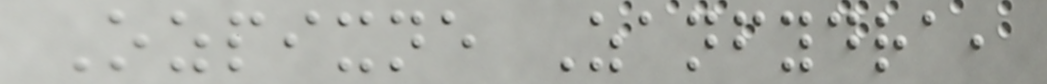Ozpixne Zanfydra,
